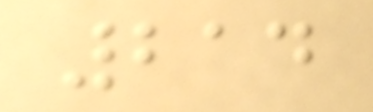214
